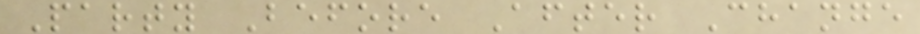Party Before After Change
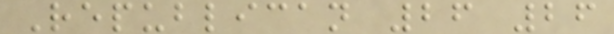Republican 26 26
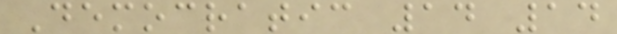Democratic 14 14
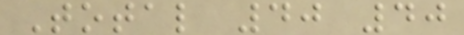Total 40 40
